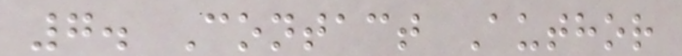7. Contact Author
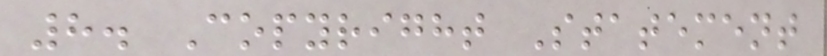8. Copyright Statement
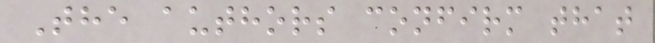The authors confirm that
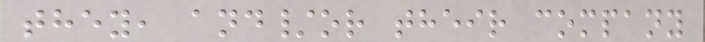they, and/or their company
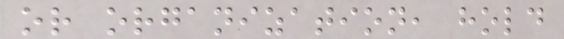or organization, hold
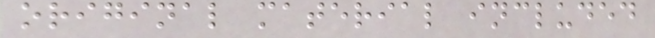original material included
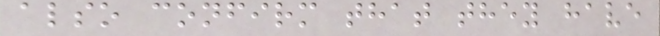also confirm that they have
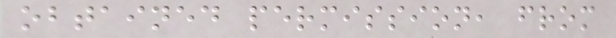obtained permission, from
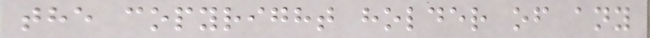the copyright holder of any
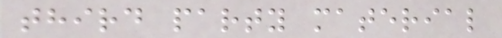third party material
